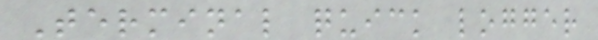Terminal quick logger
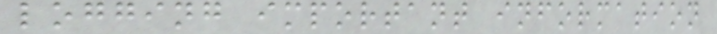logging important information
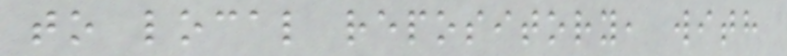to local repository, with
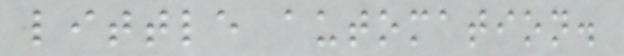little automation.
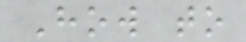How to
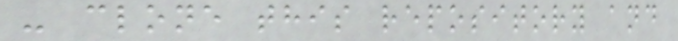- clone this repository and
